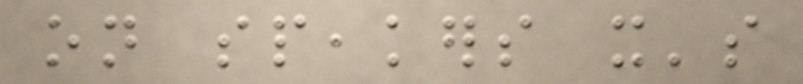on speakers it's
